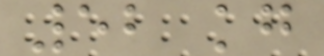52 kg
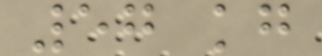57 kg
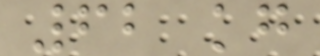62 kg
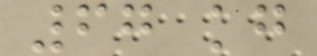67 kg
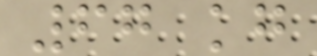67 kg
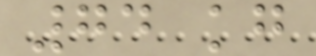74 kg
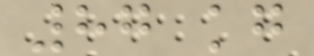87 kg
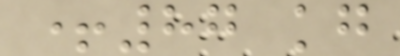+87 kg
